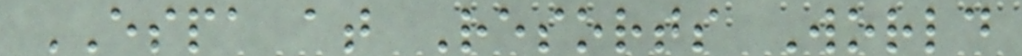ESPA at Resorts World
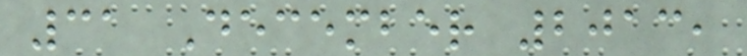31 December 2013,
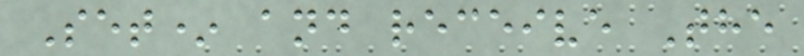Set* and receive The
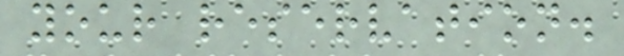your reservation.
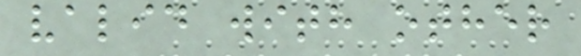valid with other
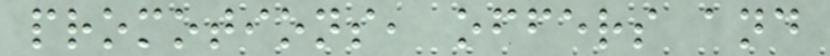promotions, offers and
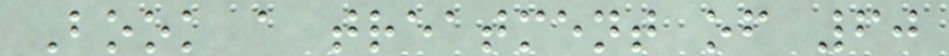Book a treatment of 60
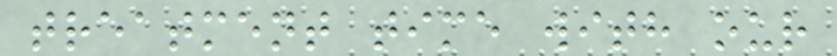treatment time with our
